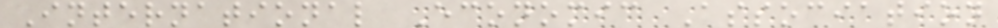International Economic Association
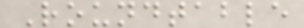Roundtable
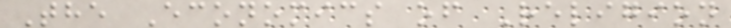The Economics of Religion
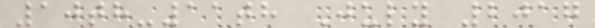10th-11th July 2017
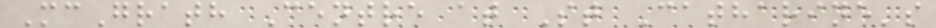McGrath Centre at St Catharine's
